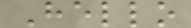Hello
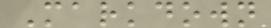Markdown
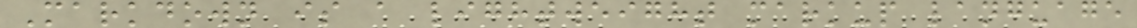Markdown is a lightweight markup language
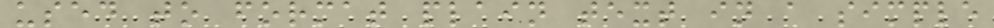used to format plain text in a simple
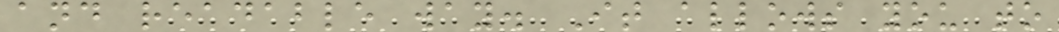and readable way. It allows you to
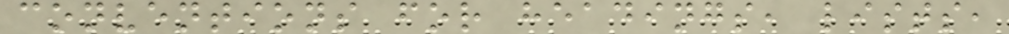conventions for headings, lists,
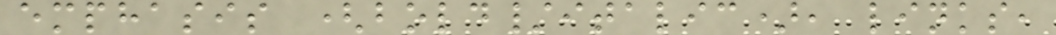emphasis (bold/italic), links,
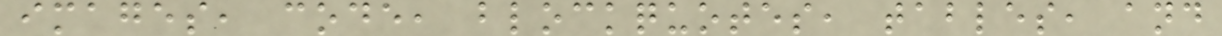images, code, blockquotes, tables, and
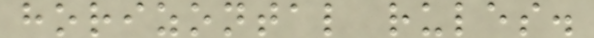horizontal rules.
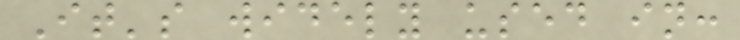It's widely used in:
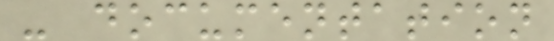- documentation
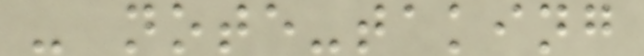- note-taking
